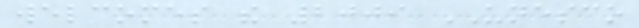welcomes the 2009 UNESCO
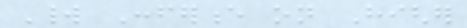World Conference on Higher
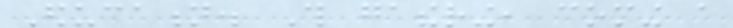Education. This gathering, coming a
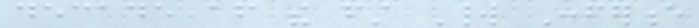decade after the first World Conference
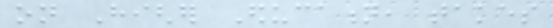on Higher Education, takes
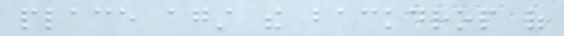place against the backdrop of
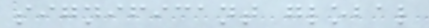significant global
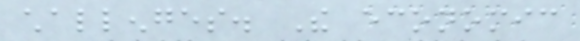challenges. The economic
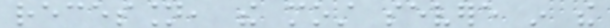recession, the most severe in the
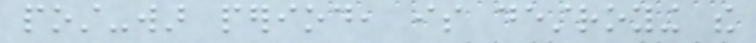post-war period, is destroying the
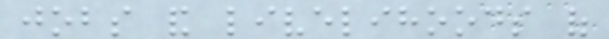jobs and livelihoods of
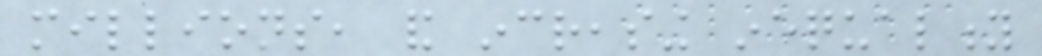millions, and increasing inequality
